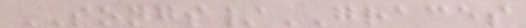SONGS/GRACES
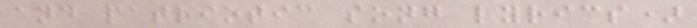and patriotic song lyrics)
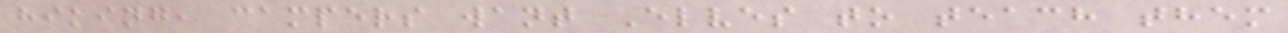hiking, campers want Elves to teach them
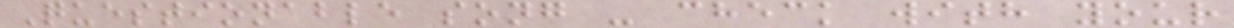Questionable song - check with your
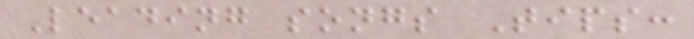Leading songs Tips:
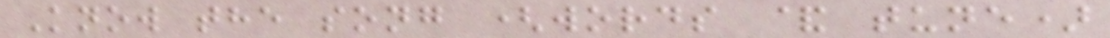Know the song (words & tune)
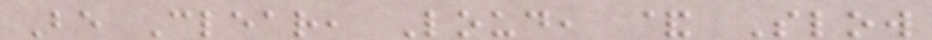Be Clear, Loud, & Slow
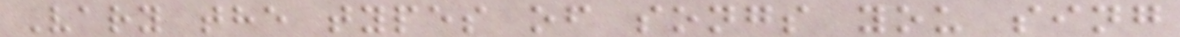Vary the types of songs you sing
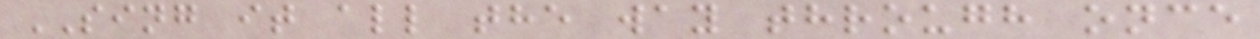SING it all the way through once
